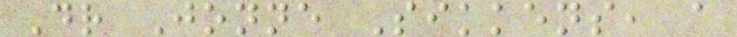Dr Jonne Sikkens, a
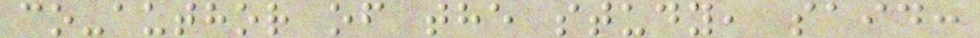co-author of the study, said:
